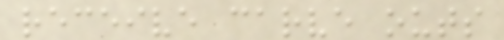receive carve outs
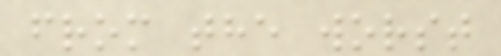from the worst
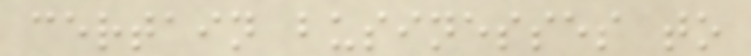certain businesses to
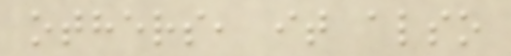others, it also
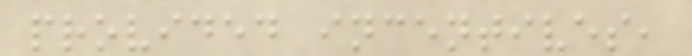provided incentives,
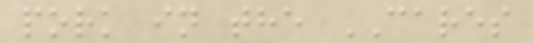pork in the CARES
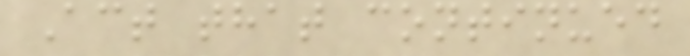Act that continued
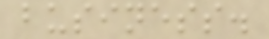business.
